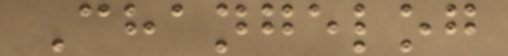Changelog
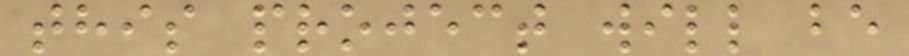this project will be
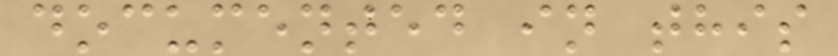documented in this
